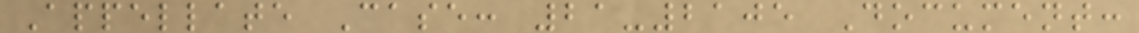Appellate Case: 21-2105 Document:
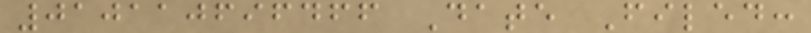010110696466 Date Filed:
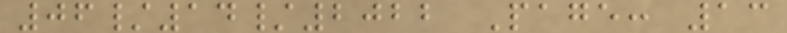06/14/2022 Page: 13
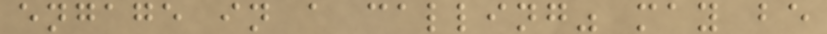engage in a calling" may be
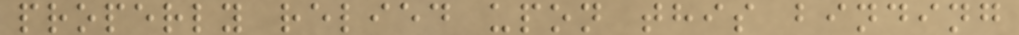properly relied upon this binding
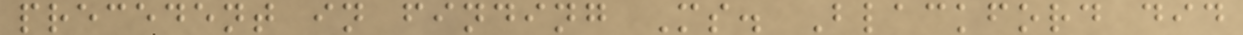precedent in finding Ms. Blackford did
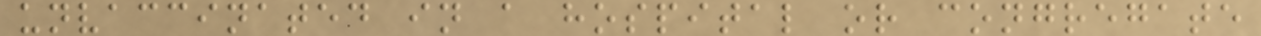unvaccinated in a hospital or congregate
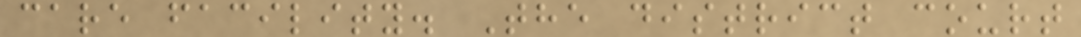care facility. The district court
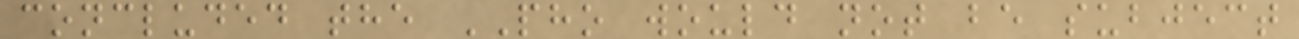concluded the PHO would not be subject
